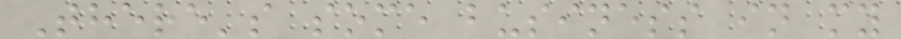There's some business in my
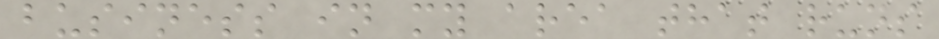business in my area that runs
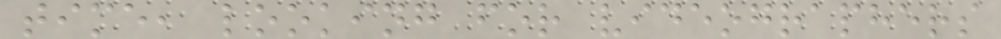time, looking for videographers
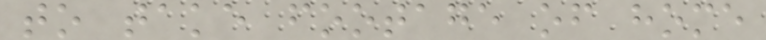to take footage of home
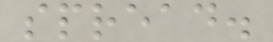spread.
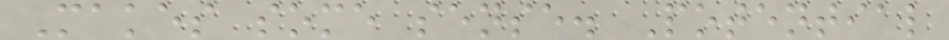Makes some sense. Potential
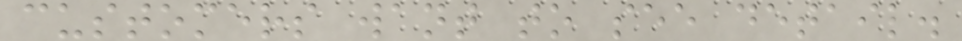customers want to see detail.
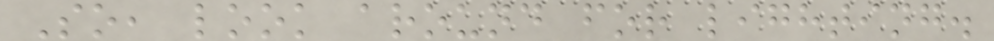So, look around for lighting.
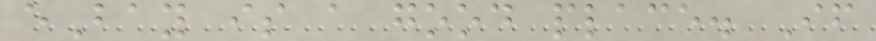eBay is a good place. If
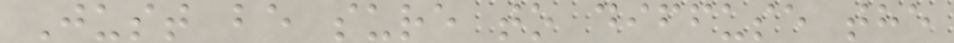Just be sure to diffuse the
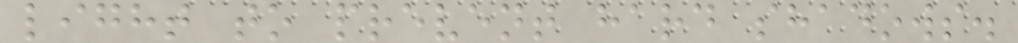light to prevent hard shadows.
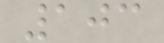103
